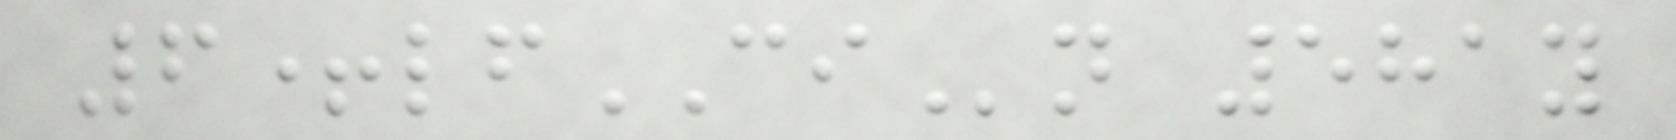6+lfCIn 581y
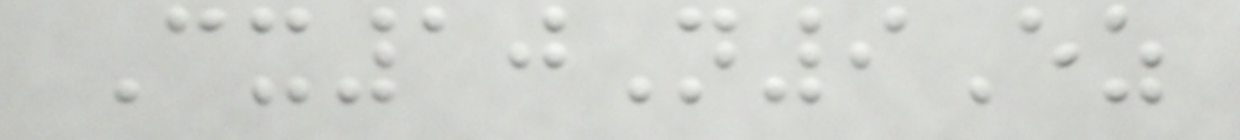Cx10N9Ez
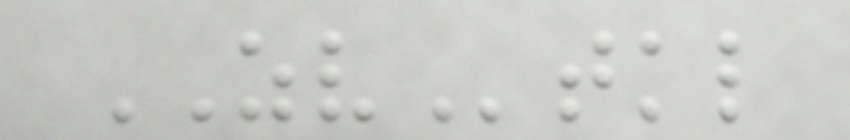ZVtkl
